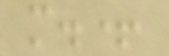m.+
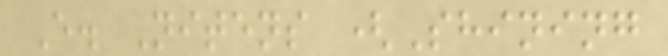E. Nitens (Shining
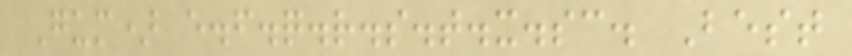Gum) e.f.q.r.s.t.x.sc. Best
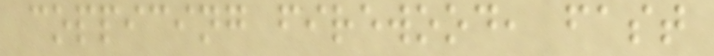coppicing firewood, fast
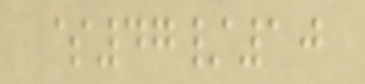$47/10
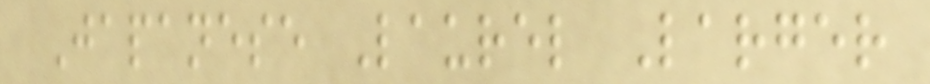Japanese Laurel Larger
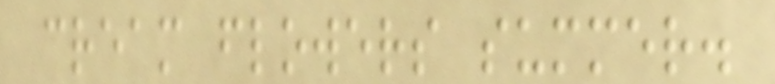cream flowers summer.
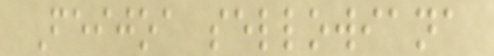Feijoa sellowiana
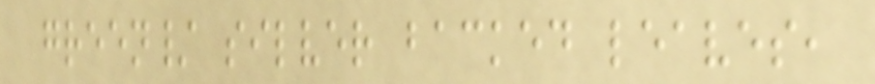green/ silver backed leaves,
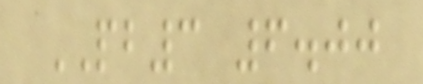PB3 6.00
